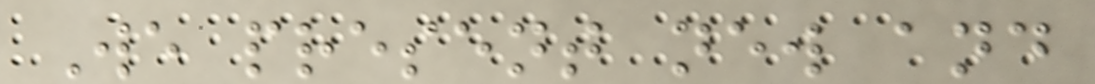We present new and
